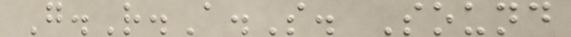G.R.A.S. Sound
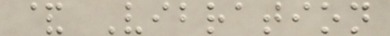& Vibration
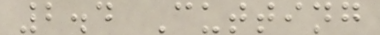2.4 Cutting
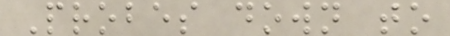Probes down to
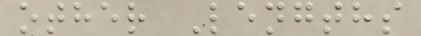other Lengths
